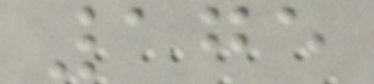175
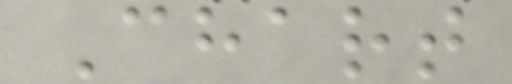Chart
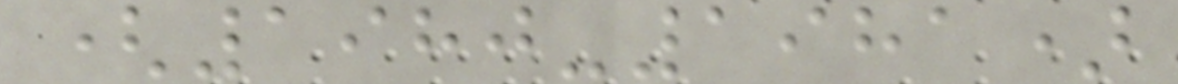(1980-1981)
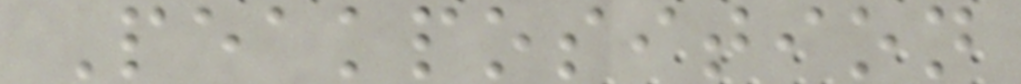Peakposition
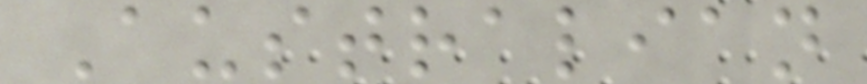Australian
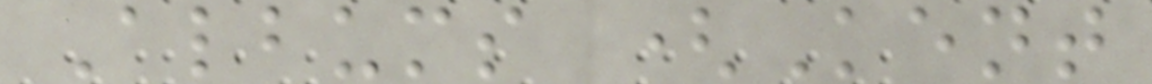Albums (Kent
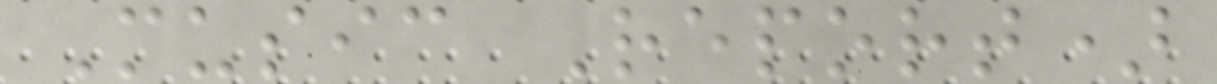Music Report)
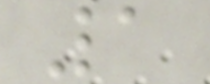1
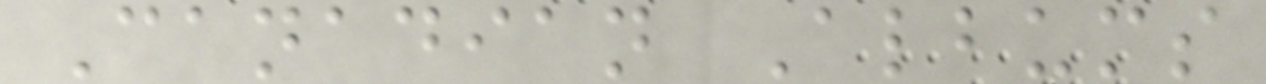Canadian Albums
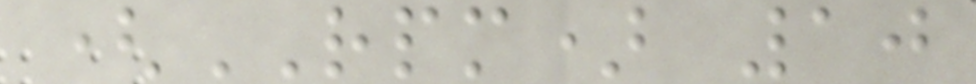(RPM) 10
